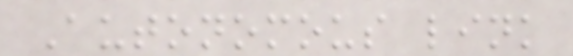Autonomous link
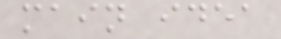main idea
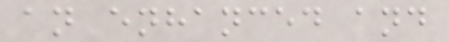an enhanced and
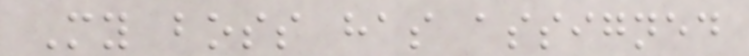My boss has assigned
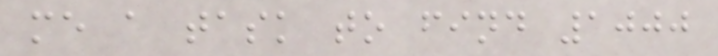me a task to find 1000
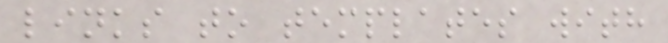links to templates with
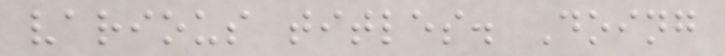various titles. Doing
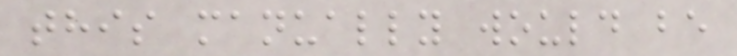this manually would be
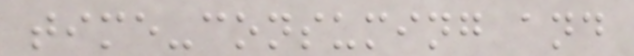time-consuming and
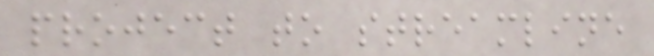project to streamline
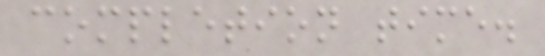completion time.
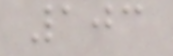103
